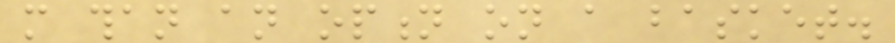more than an option on a basket.
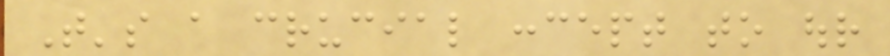That's a crucial concept to our
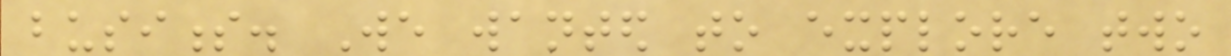business. We wanted to explore two
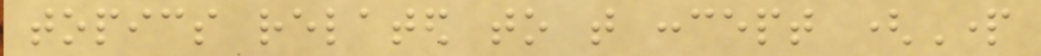topics related to that concept (Part
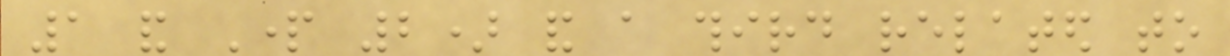1 and Part 2) and a third related to
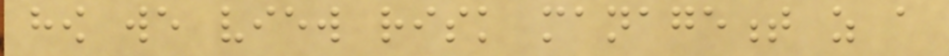how we view risk management as a
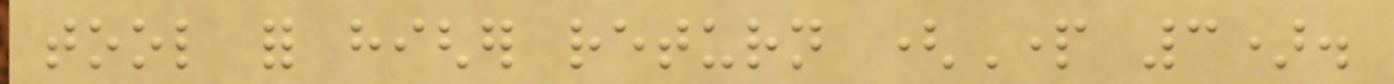tool for higher return (Part 3).
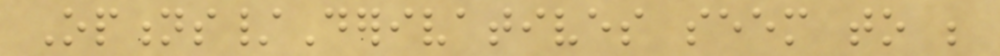Options/Derivatives seem to be
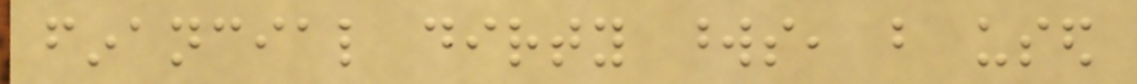financial dirty words, but used
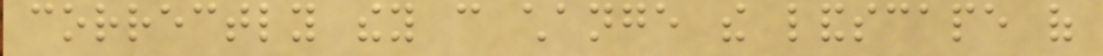correctly they can change the landscape of
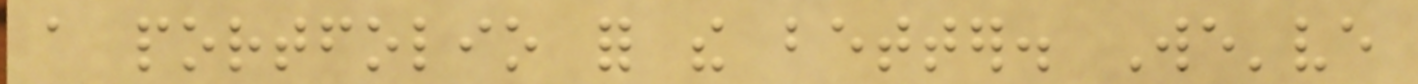a portfolio for the better. We've
